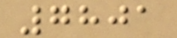7801
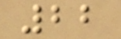22
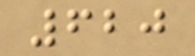620
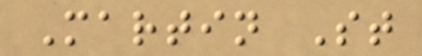Martin St
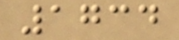1734
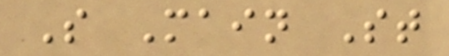S Main St
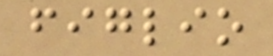figlio
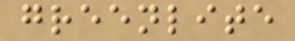greenlite
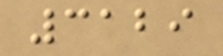3129
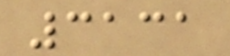3131
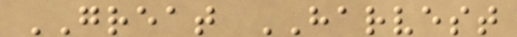GREAT HARVEST
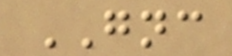GNC
